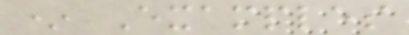* Examples
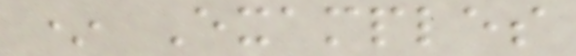* Examples
